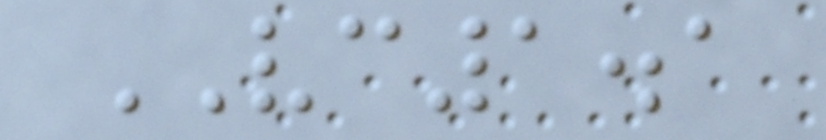VC1.1
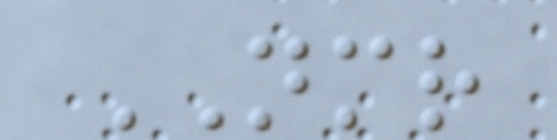NMR
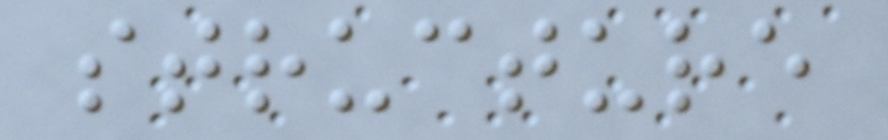structure
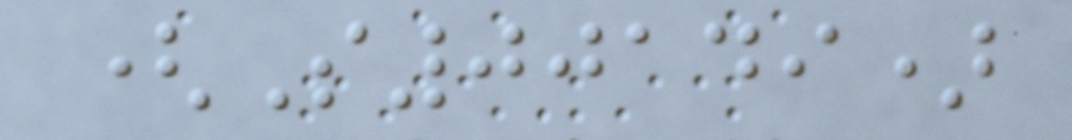(S00149)
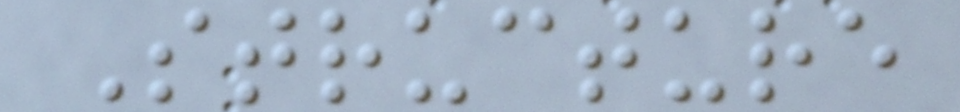Structure
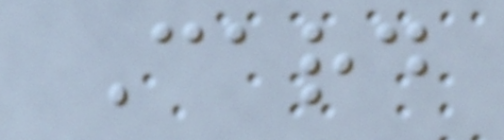Card
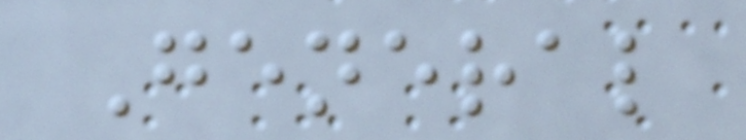General
